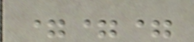===
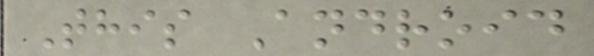This Android
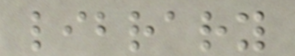library
